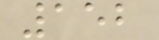152
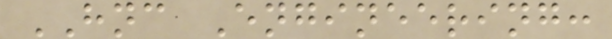HNC Engineering:
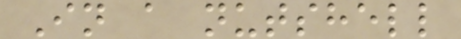In a nutshell
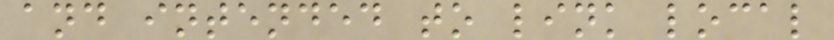and intended to link local
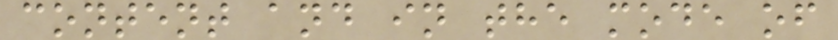content and in the mode of
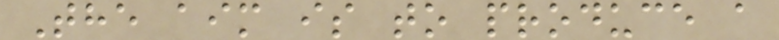The aim is to produce a
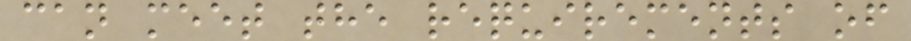can meet the requirements of
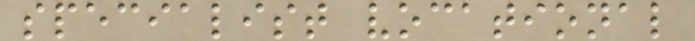specialist vocational
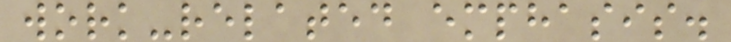work-related emphasis.
